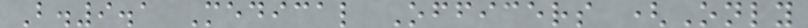B.9.1 Medical Officers (Only
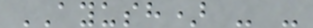AYUSH) - -
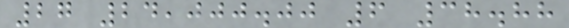27 24,000.00 6 38.88
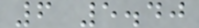6 5.40
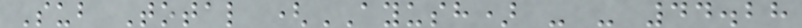Sub Total (AYUSH) - - 44.28
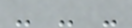- - -
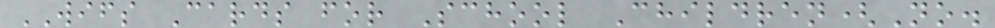WIFS Cards for School Children(No.
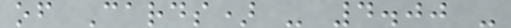of Cards) - 4.00 -
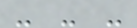- - -
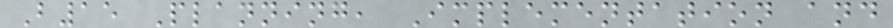B15 Planning, Implementation and
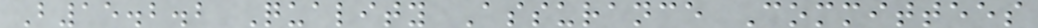B15.2.2 Quality Assurance Committees
